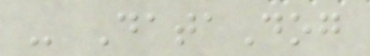- DataDog
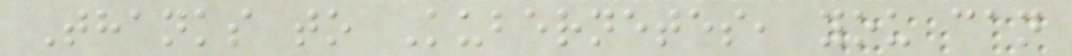Thanks to Kubernetes, you can
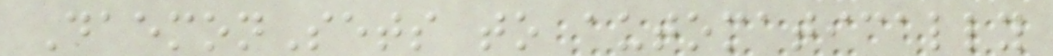DaemonSets to automatically
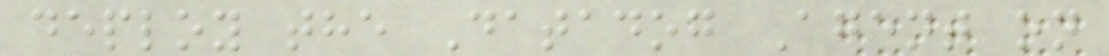deploy the Datadog Agent on
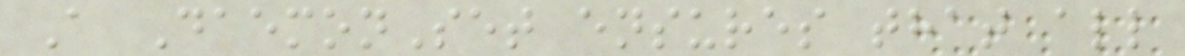A DaemonSet ensures that all
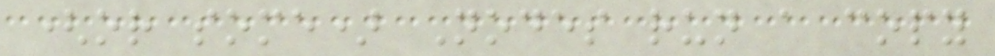(or some) Nodes run a copy
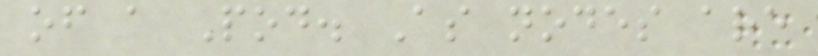of a Pod. As nodes are
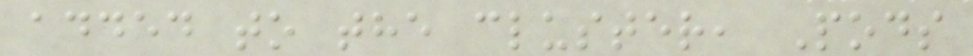added to the cluster, Pods
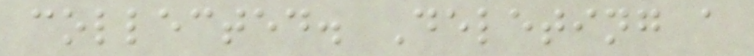collected. Deleting a
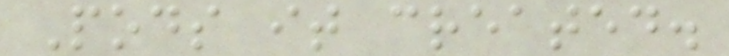Pods it created.
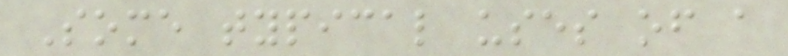Some typical uses of a
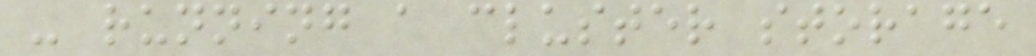- running a cluster storage
